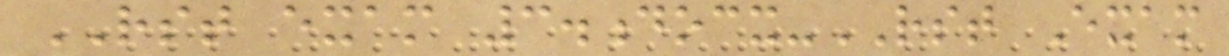RST exam 3.docx-RST Exam
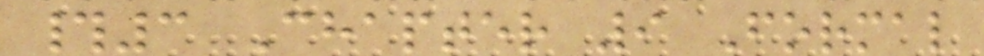#3 Chapter 9 Formal
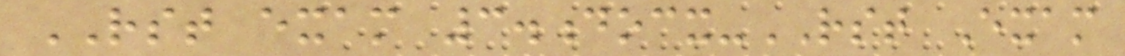RST exam 3.docx-RST Exam
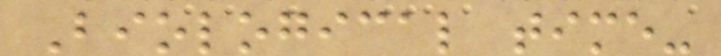Biological time-
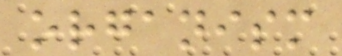organism
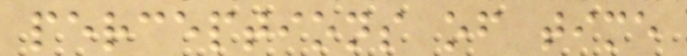perceptions of time
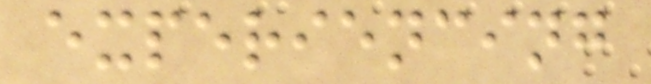experiencing
